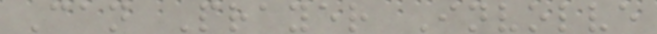Can Prayer Involve
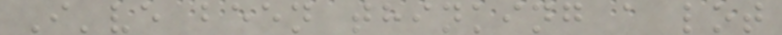I've been thinking a lot
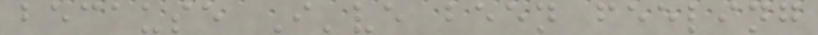because I've been feeling
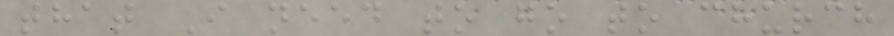that I need to go to church
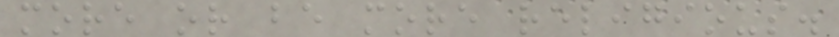more or be more religious.
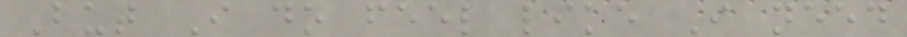But I do feel like I need
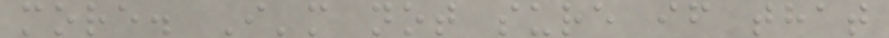more. I'm not sure if that
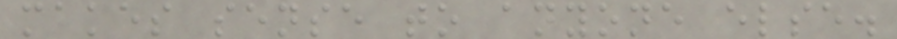makes sense to anyone else.
